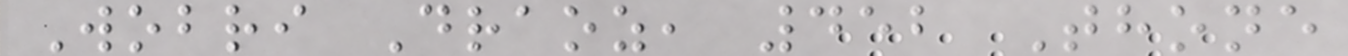Wobri Draoz, 452 Thone
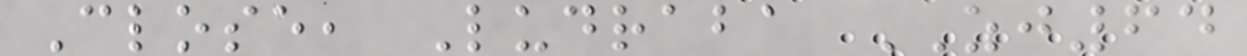Close, Ludraba ZJ64
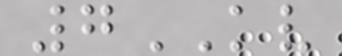7KV
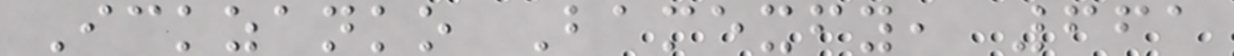Ickzanko Bamexfy, 661
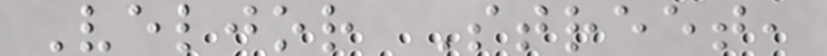Veljor Street,
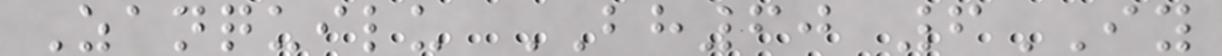Zanquilu BH60 6IY
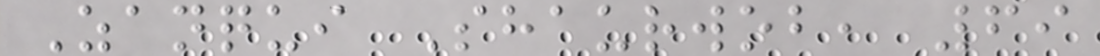Zanqui Shaurwob, 69
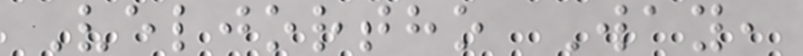Veljortho Way,
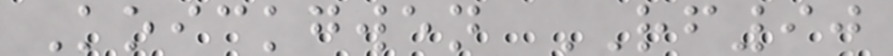Koickgwen RF90
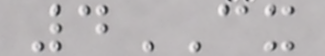4CX
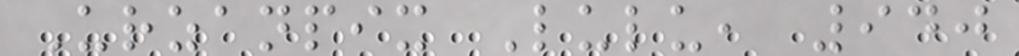Urzanpix Lulu, 940
